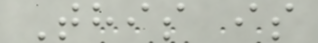This is
